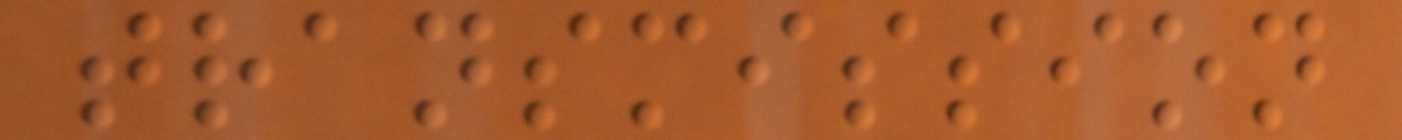transmission
